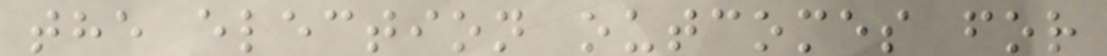the election outcomes for
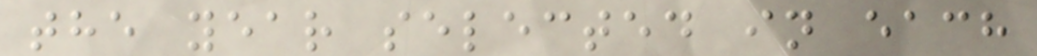the year selected in each
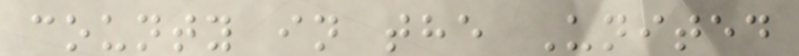county in the United
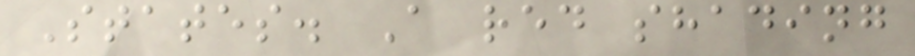States. A red shading
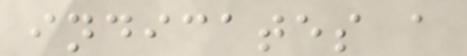indicates a
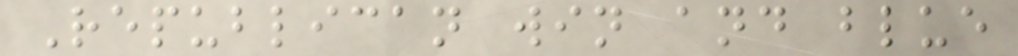Republican win and blue
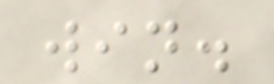win.
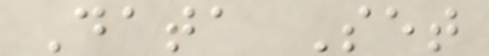Data Set
